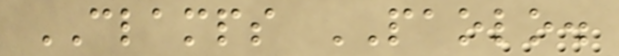CLAMPS PAOLO.
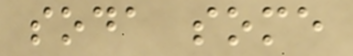soda some
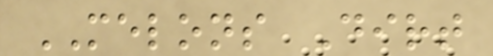MELONS Dirt
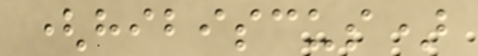(hibiscus)
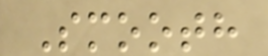Smooth
